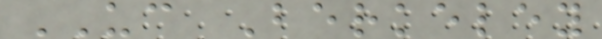UC Berkeley
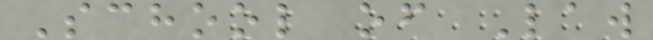School of Law
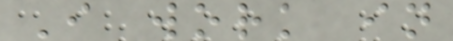I work in
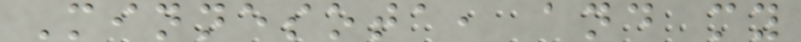Minnesota, and my
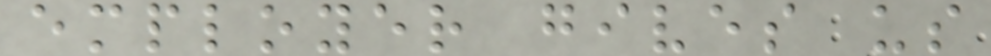employer gives us
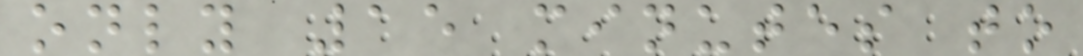only 15 minutes to
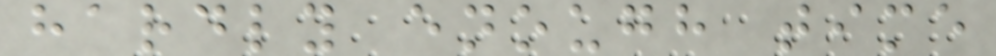hardly enough time
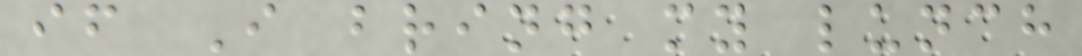if I bring my lunch
